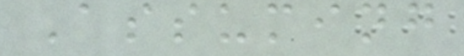Assuming
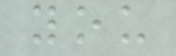you
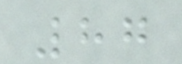87
